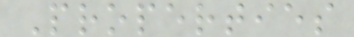Properties
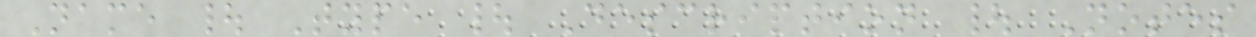Name | Type | Description | Notes
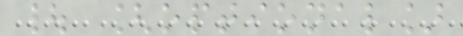| [optional]
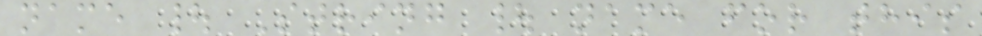name | String | name for this
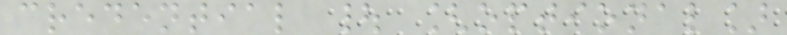credential | [optional]
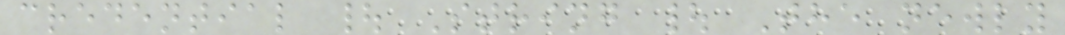credential | String | The newly
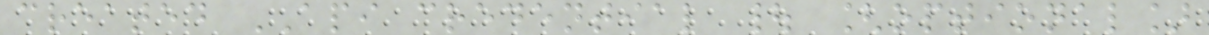created API credential | [optional]
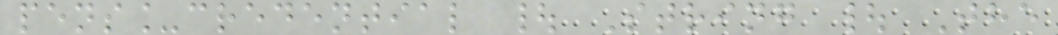pens_credential | String | The
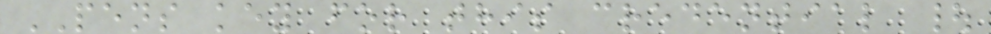PENS key for this credential |
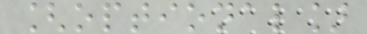[optional]
